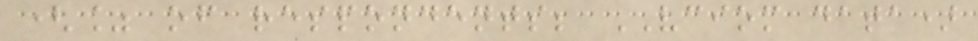(% of respondents; VCIOM data)
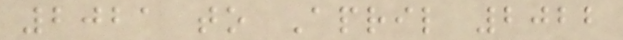2021 to April 2022
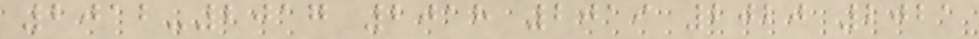2012-2017 2018 2019 2020 2021
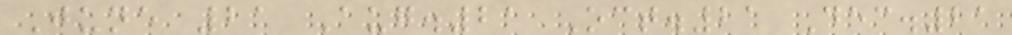June 21 Aug.21 Oct.21 Dec.21
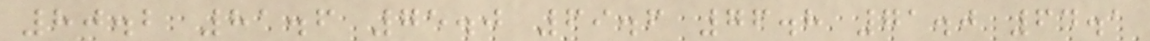80.2 81.6 75.0 69.6 76.8 71.0 64.1
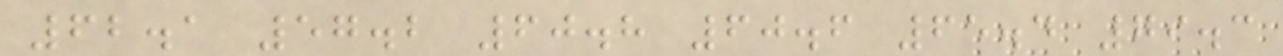62.1 57.2 60.8 60.6 65.4 79.3
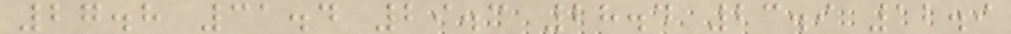27.8 31.4 29.3 28.4 23.9 12.9
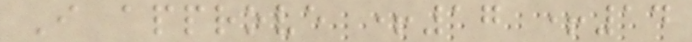I approve +17 +14
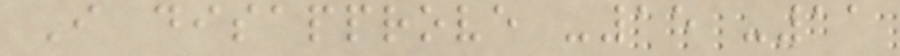I disapprove -15 -11
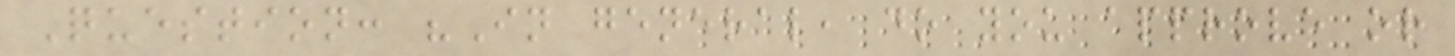Question: "In general, do you approve or
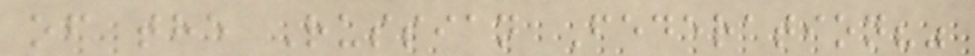of the Russian Federation?"
